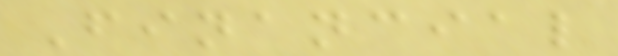Financial
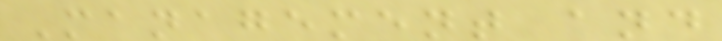Management and
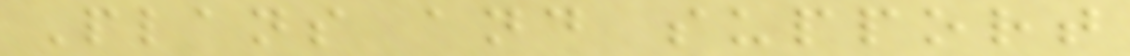Plans and support
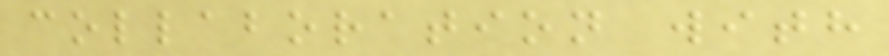collaboration with
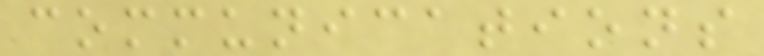communications
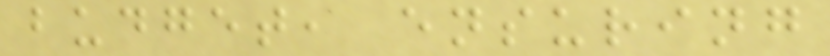budget, ensuring
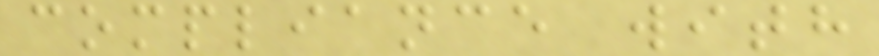compliance with
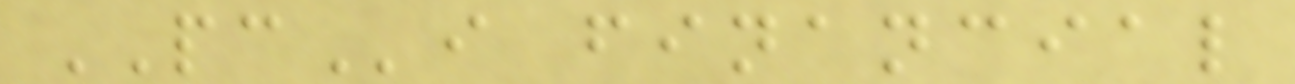PCi financial
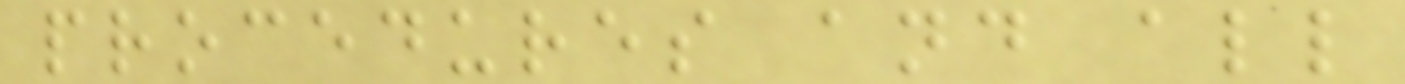procedures and all
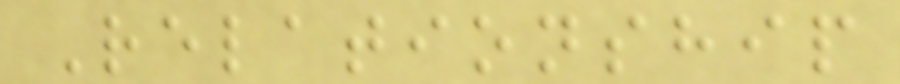Relationship
